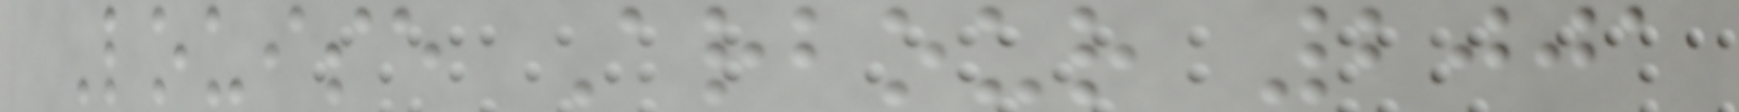Louise Arbour 2001
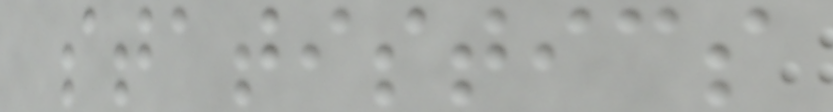statistics
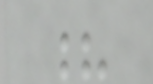?
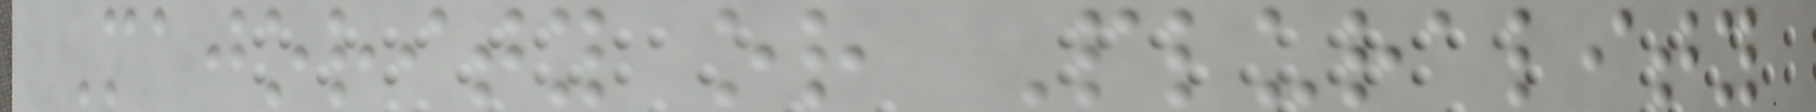Majority or Plurality
